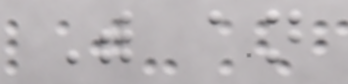With an
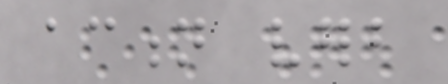action verb
